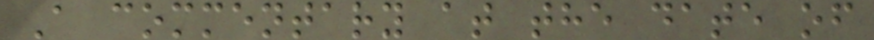A commentary at the date of
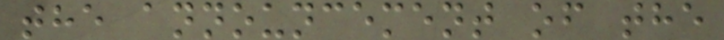the announcement of the
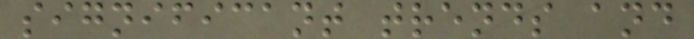significant trends and
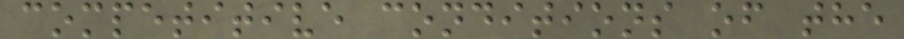competitive conditions of the
